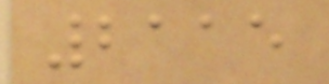2115
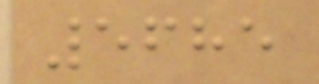5685
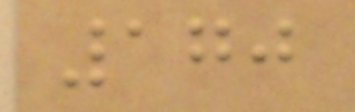170
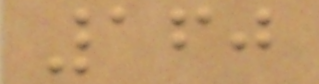160
